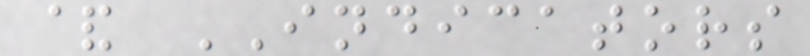& INDICATORS
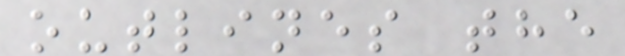outlines the
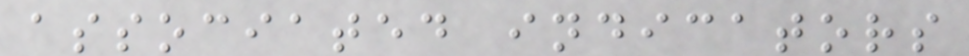associated indicators
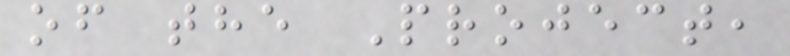of the Project,
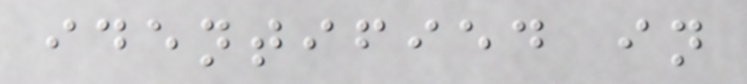identified in
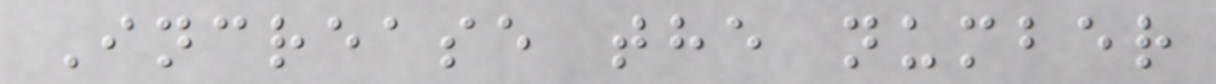Increase the number
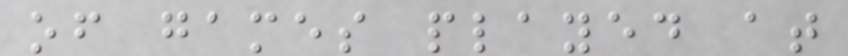of games played at
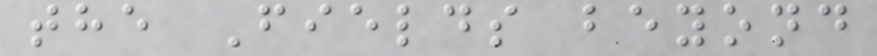the Fields beyond
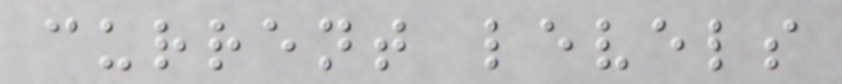current levels
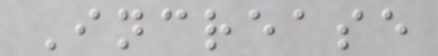Increase
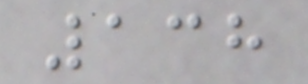138
